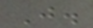J.
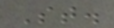St.
